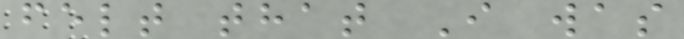felt that I was
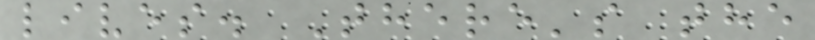lives. There's the
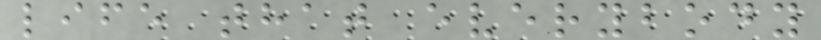life that everybody
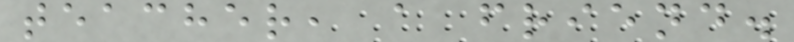teacher, a friend.
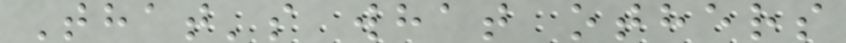That's what others
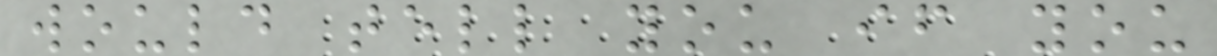would tell you if you
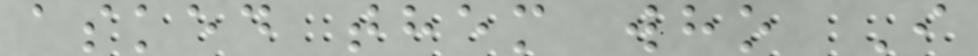asked them who I
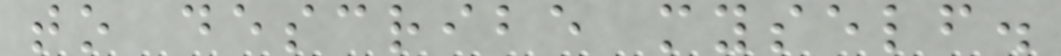to describe myself.
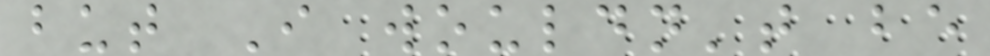but I wouldn't be
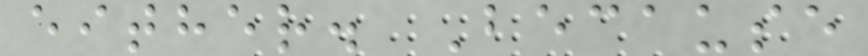either. Because
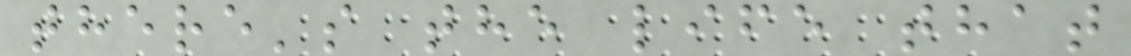there's the life that
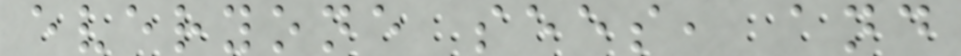everyone sees, and
